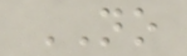NO
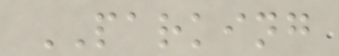PARKING
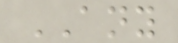ANY
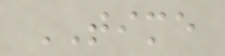TIME
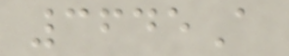3645A
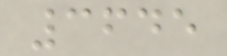3645
